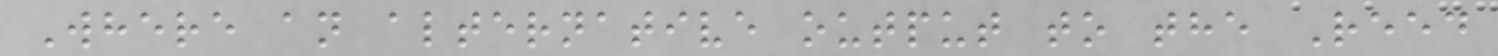Where an alternative output to the Reed
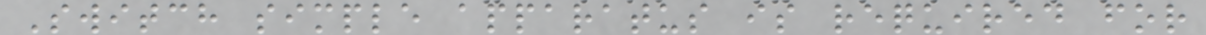Switch simple apparatus is required for
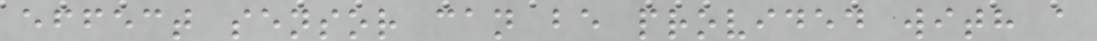effect sensor can be provided with a
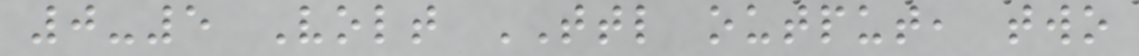0-5 Volt TTL output, two
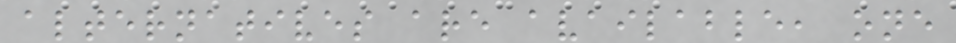alternatives are available, one
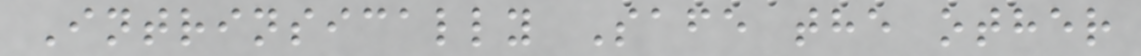Intrinsically Safe the other
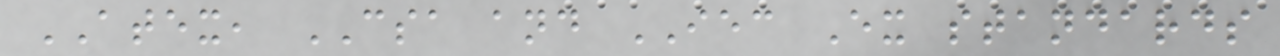ATEX, CSA and IEC Ex standards
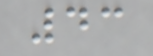43
